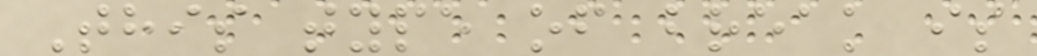This type of break is
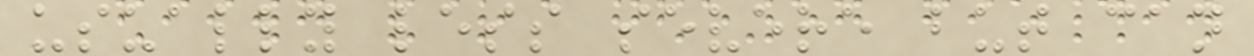usually less severe but can
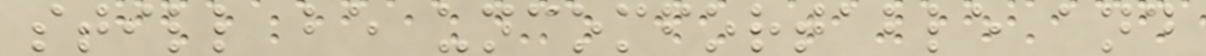still be uncomfortable and
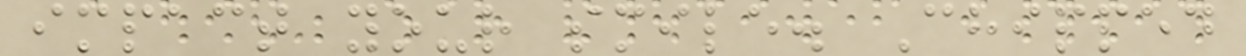impact your smile. Chipped
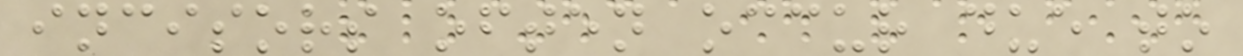incisors often occur due to
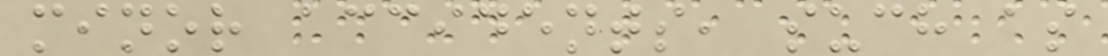minor accidents, such as
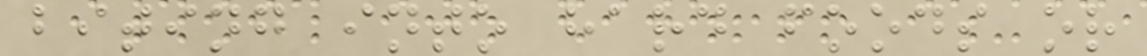biting into hard foods or
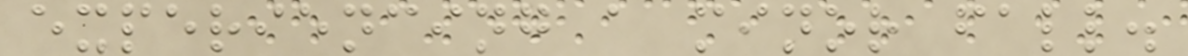experiencing a minor fall.
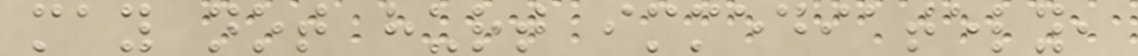may not hurt immediately,
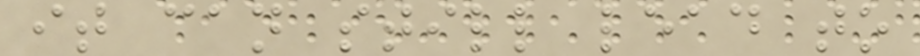it can still lead to
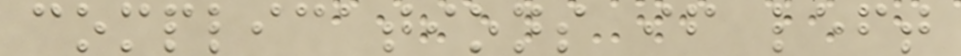complications if left
